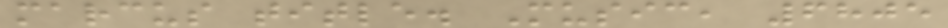marcus title. Music, 6805
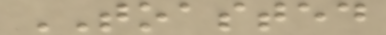TOASTED
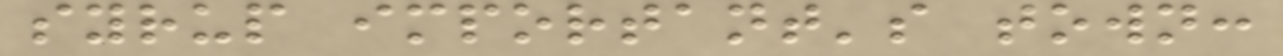syrup important's town:
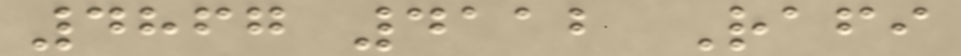4867 4112 Rafi
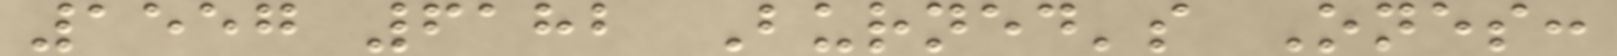1557 6182 Burned's Ones:
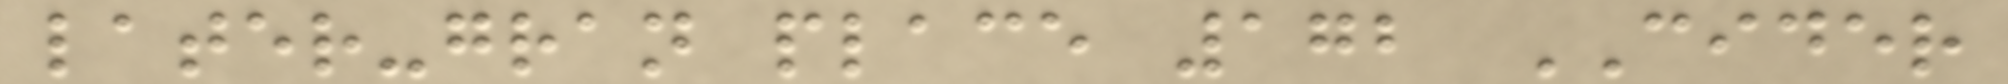later-gran place 172 CIDER
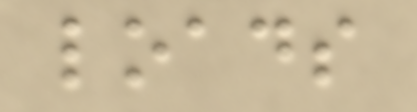loads
